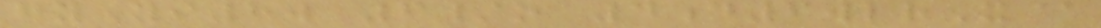gyYi8w 6/o 4d6wlrX@
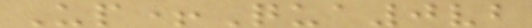Up+Qua0vb
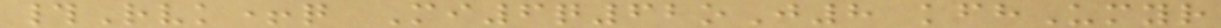#Rvk+q Mi6q62oJ8 kfhUmyr
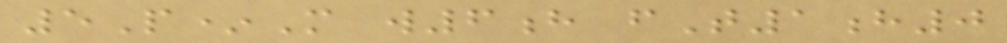5P*M w6h fT1h0
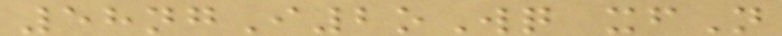58ngI2oWq xfN
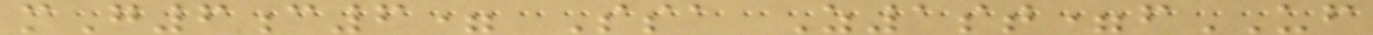mG6c6= Ssa Z1st=fUF
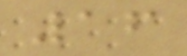16
